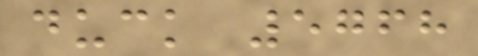duck 5768
